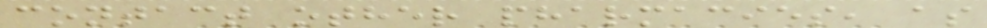contact other pharmacies, as
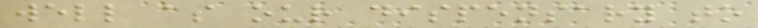well as our dispensary to
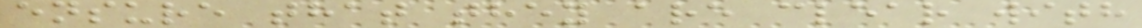ensure that they are clear with
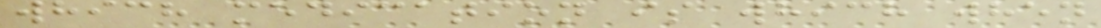which medication is which when
